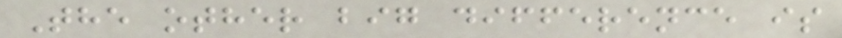The other big difference is
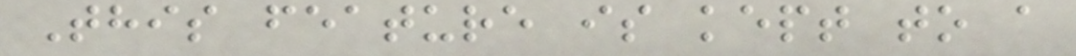This feature is kept to a
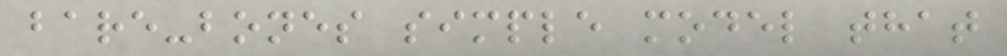bare-bones simple model that
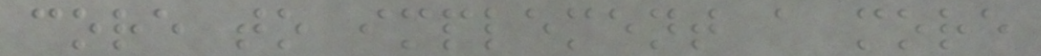core to implement a more
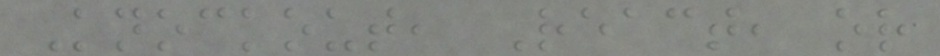Knockout, React, or
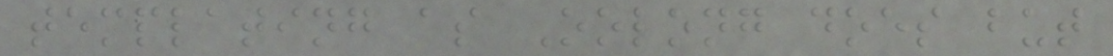templating as Oolong does but
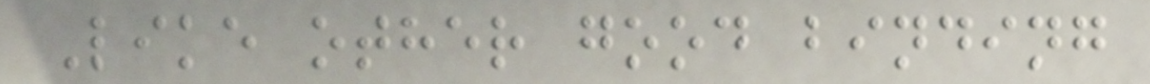Like other good binding
